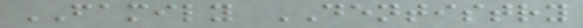FAMILY DENTISTRY
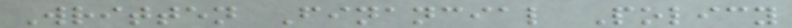Written Financial Policy
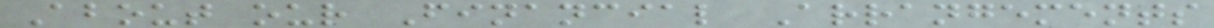About our Financial Arrangements
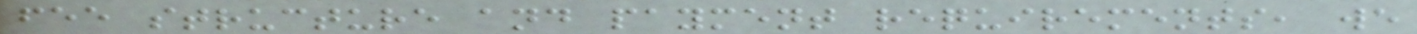fee structure and payment requirements, we
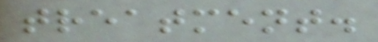treatment.
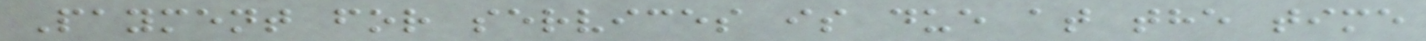Payment for services is due at the time
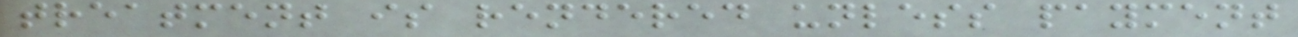treatment is rendered unless payment
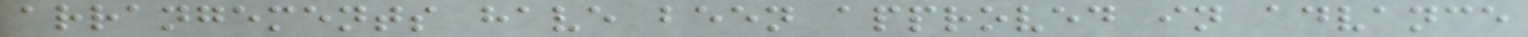arrangements have been approved in advance
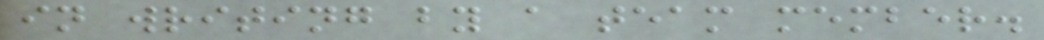in writing by a team member.
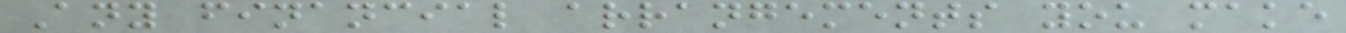Any financial arrangements you make
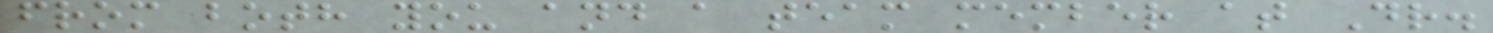from both you and a team member at Dr.
